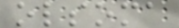olsoma
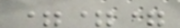===
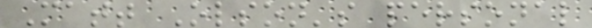Matt Olson's personal
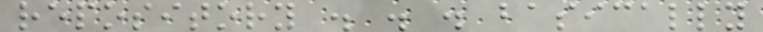repository . . . basically
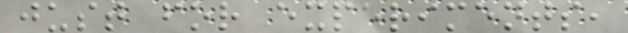just for experiments,
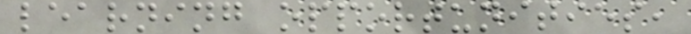learning opportunities,
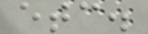etc.
